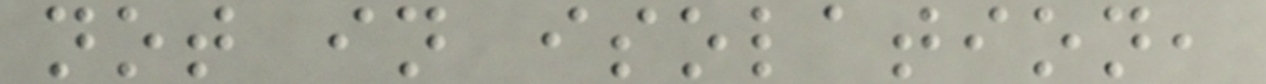not in isolation,
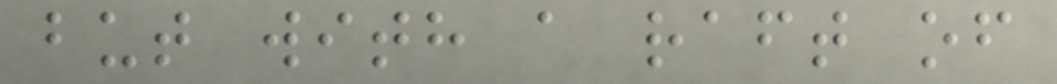but with a raft of
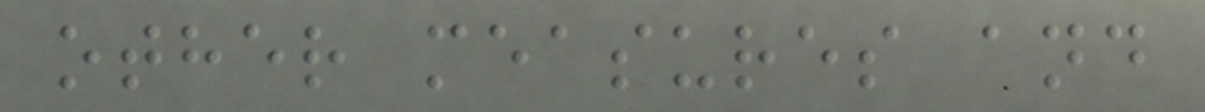other measures and
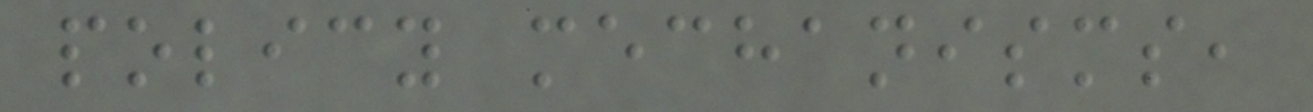policy mechanisms,
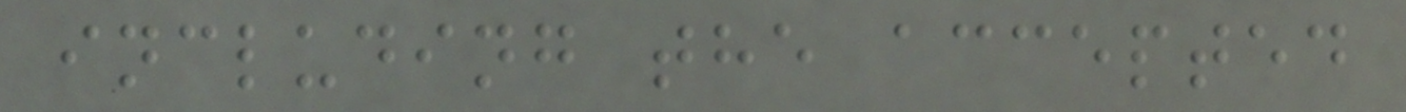including the accepted
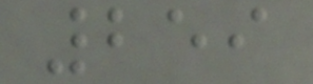259
